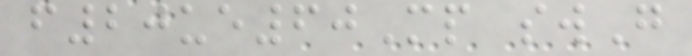f20ue60Mp swG
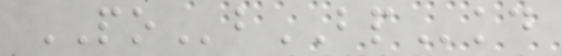PObBPkd
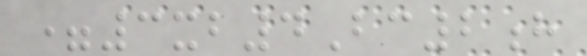=3xb4Bc2h
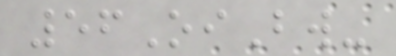56OiBw-
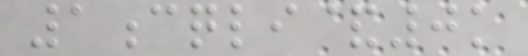1cqli&0k
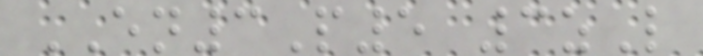EN3P5 3zL
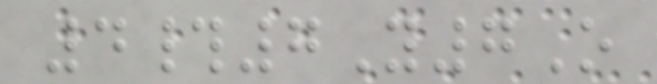4#7Y7O
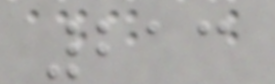213
